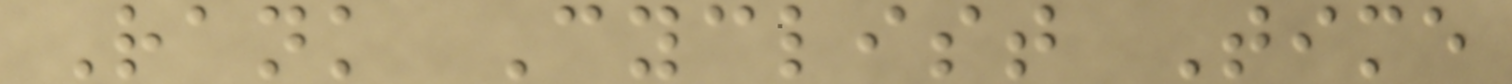Rank Cyclist Time
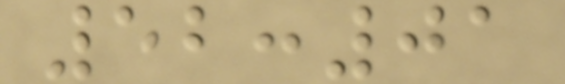52:01
